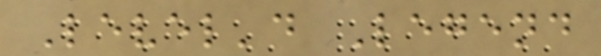Level'd Legend
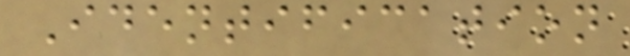Identification
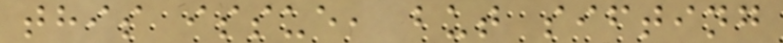this issue, but sifting
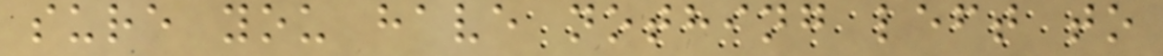sure you have nothing left to
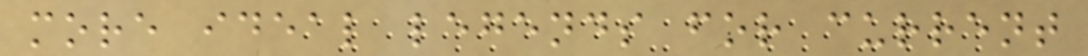more ideal legends for current
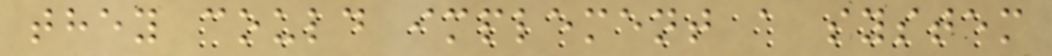they could implement a system
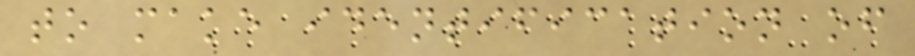to make identification of
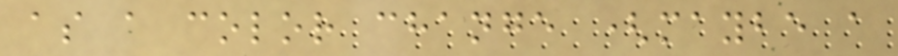as a color change (maybe a
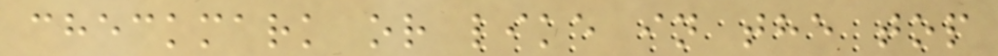checkmark or like in the top
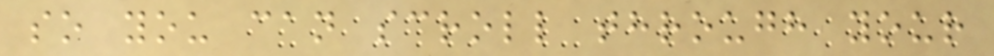so you can scroll through your
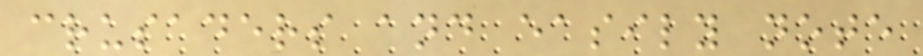crusaders and easily note
